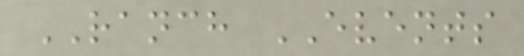RANCH EVENTS
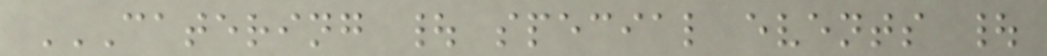CATERING | SPECIAL EVENTS |
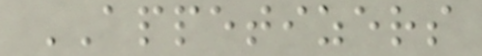APPETIZERS
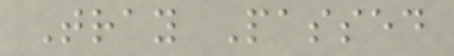Tray Passed
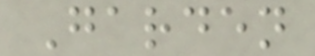Garden
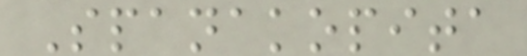Spanakopita
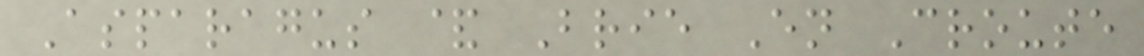Asparagus & Brie En Croute
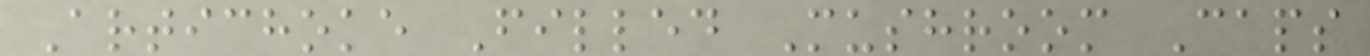Artichoke Filled Mushroom Caps
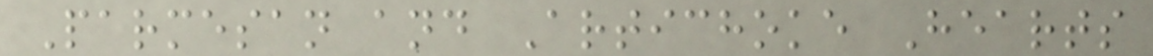Parmesan and Artichoke Hearts
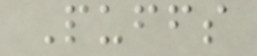Puffs
